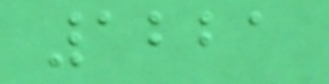1221
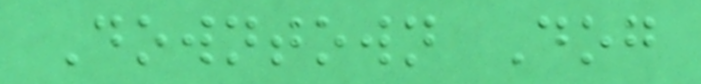Downtown Dog
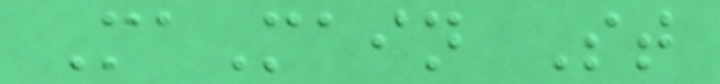MaMain St
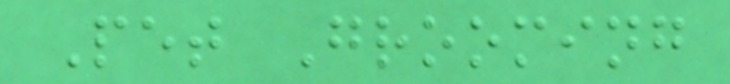Pet Grooming
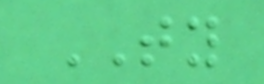TY
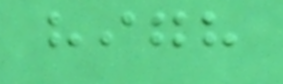high
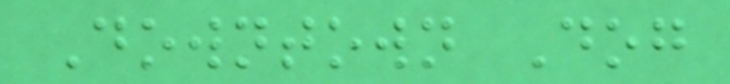Downtown Dog
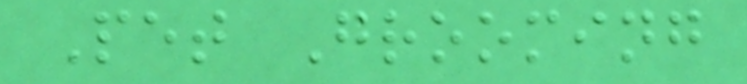Pet Grooming
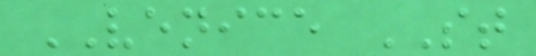VENICE ST
